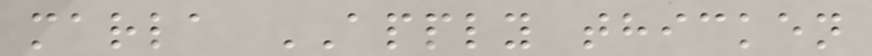marla APPLY thicken
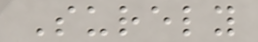Surely
